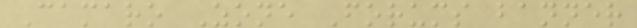Camaro Zone Forums banner
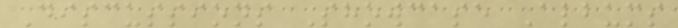Discussions Showcase Albums
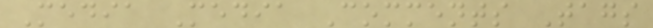Media Media Comments Tags
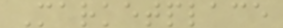Marketplace
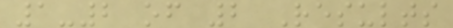1-2 of 2 Results
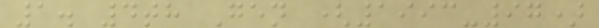1. 4th Gen (1993-97)
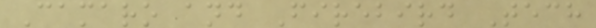Camaro and Firebird Tech
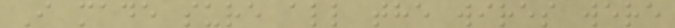I made sure all the wires were
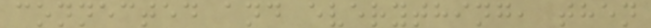connected and everything, then
